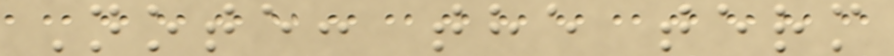Note: the term
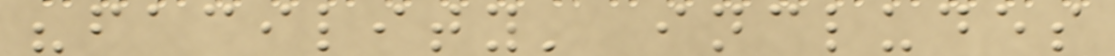"facility' includes
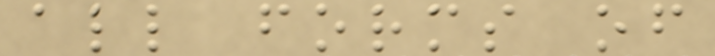all forms of
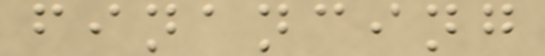financing
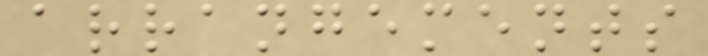arrangements
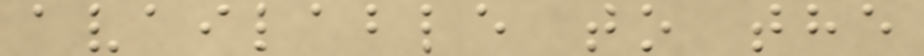available to the
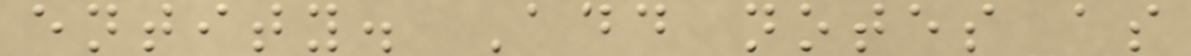entity. Add notes as
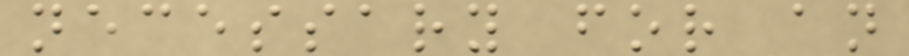necessary for an
